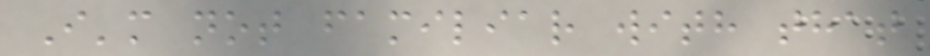I'm not familiar with that
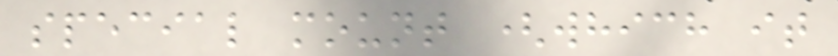special mount (which it
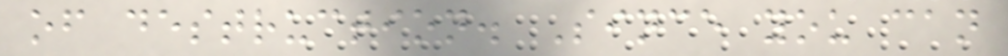of destruction. Since you can
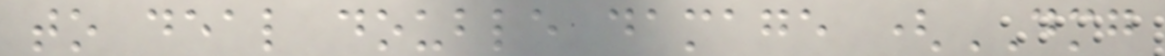to deal double damage (DMG
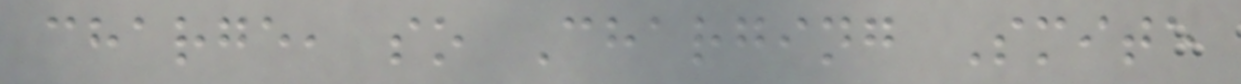charge, so Charging Smite
